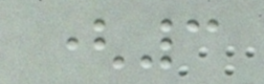(3
